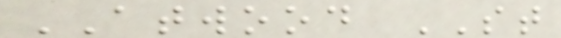ATWOOD ST
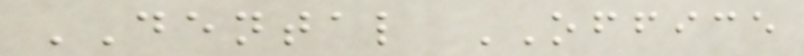DENTAL OFFICE
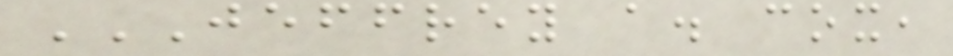JEFFREY A. COX,
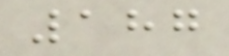187
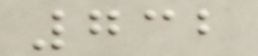732
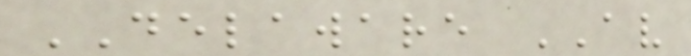DELAWARE AV
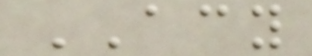ACY
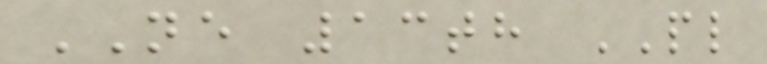NE 13th PL
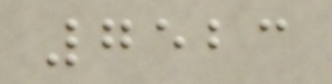7523
